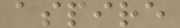aspire
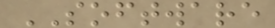SOFTWARE
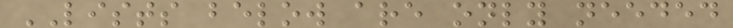LISTS below are only needed
